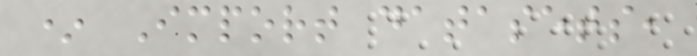* Import datasets,
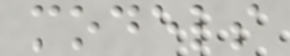models
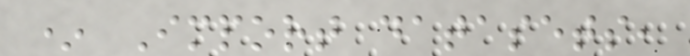* Import datasets,
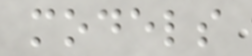models
